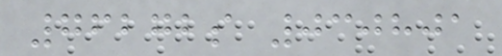76272s 030801
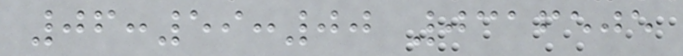06:59:00 0316505
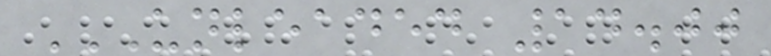UNLEADED 14.00
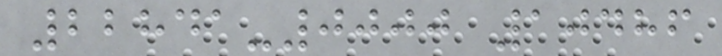22841-0000 10486
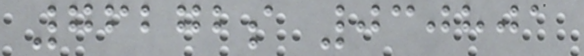76272s 030801
